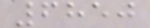6850
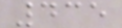435
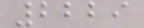2229
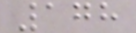178
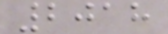2018
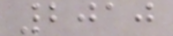2010
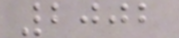2002
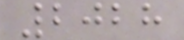2028
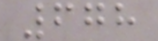678
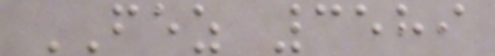FEZ 3589
